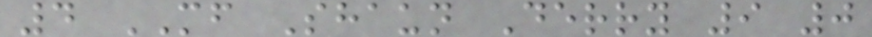4 MF Shaun Derry 9 0
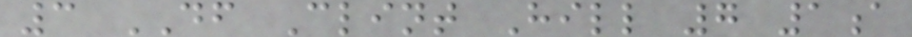3 DF Clint Hill 7 1a
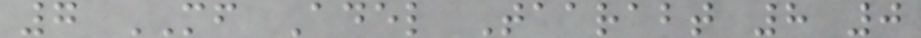7 MF Adel Taarabt 8 0
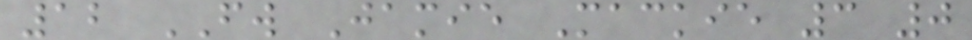12 FW Jamie Mackie 3 0
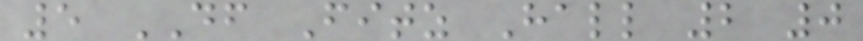5 DF Fitz Hall 2 0
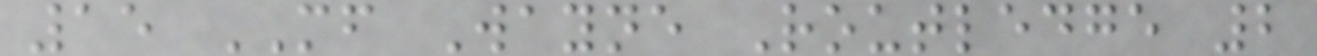15 MF Wayne Routledge 2
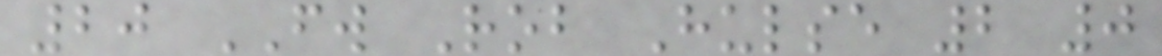20 FW Rob Hulse 2 0
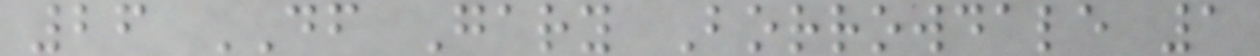26 DF Gary Borrowdale 1
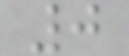0
